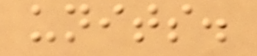units.
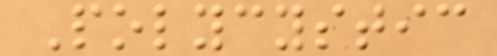Polycystic
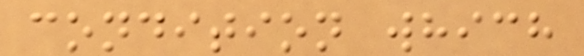condition which
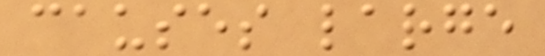causes large
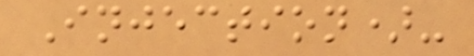Injection)-
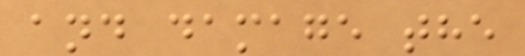and damage the
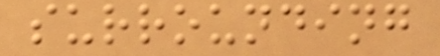surrounding
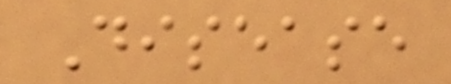Disease
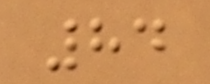84
